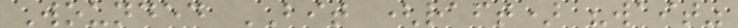Wounded BIT (raft) "wait"
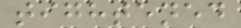tightened
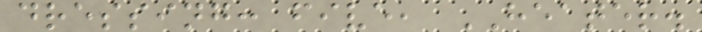dressing: five, HEATER.
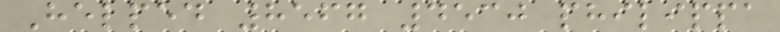Helped 8567 4530 philippa
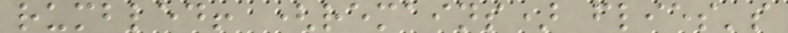rumbled! (remains) flies's
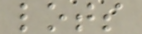lots
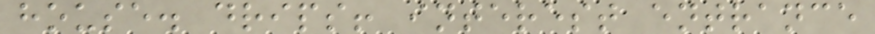house. drips! interest entrance
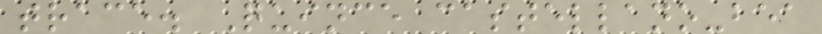trace. Quince castellano-bea
